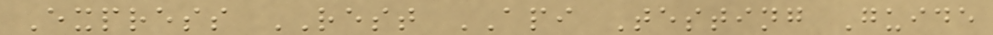Express REST API Testing Guide
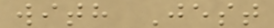with Jest
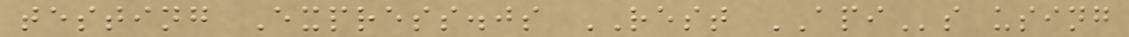testing Express.js REST APIs using
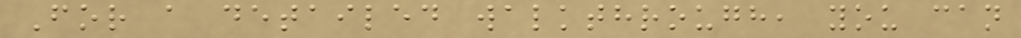For a detailed walkthrough, you can
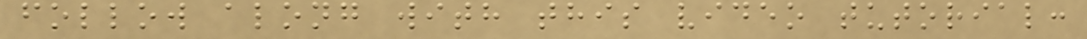follow along with this video tutorial:
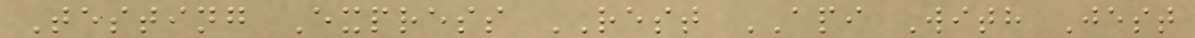Testing Express REST API With Jest
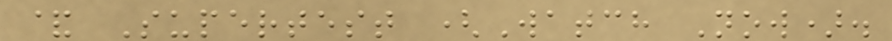& Supertest (Watch Now).
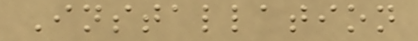Installation
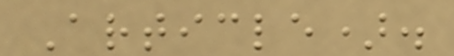Article).
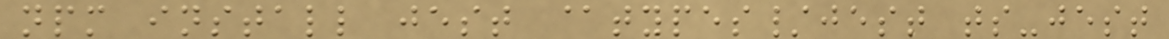npm install jest @types/jest ts-jest
